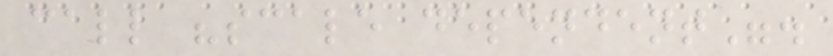call "scale dependent".
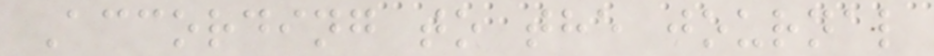According to the journal
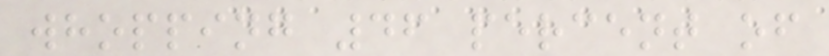whopping 46 percent of
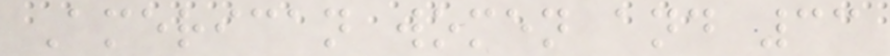American women and 33
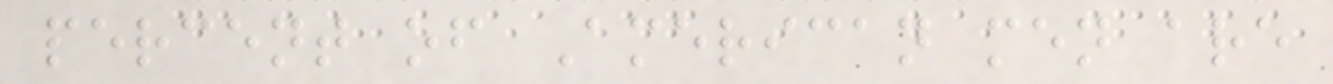percent of American men are
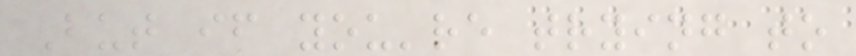But if you're trying to
